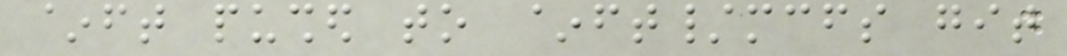~ft pushed to ~ft/mcfs git
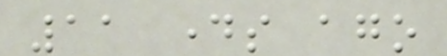11 days ago
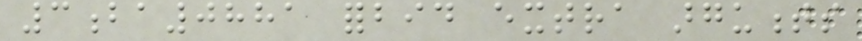3ba0881 forbid extra arguments
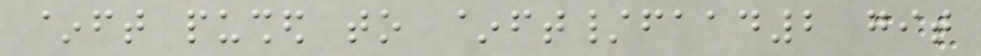~ft pushed to ~ft/faad2 git
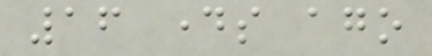16 days ago
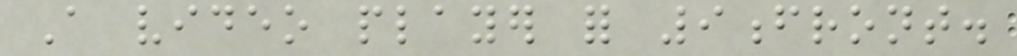A video player for 9front.
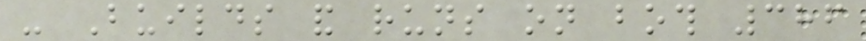- Builds and runs on both 386
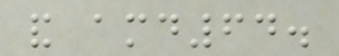and amd64.
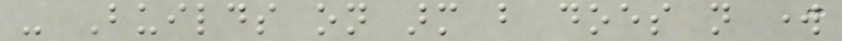- Builds on arm but does not work
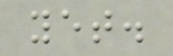yet.
